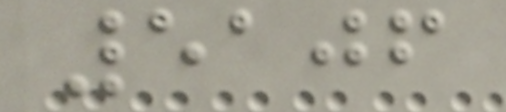5106
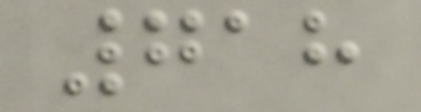718
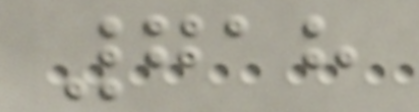718
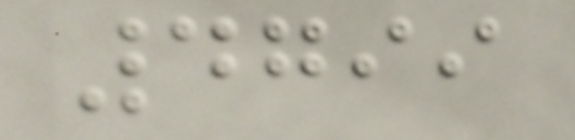4799
